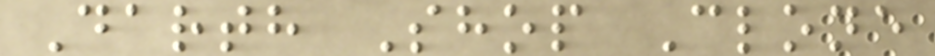Darth Shop Clone
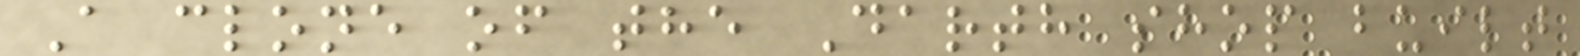A clone of the Darth shop built
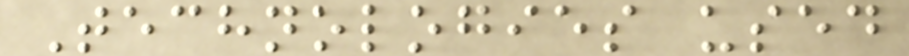Technologies used
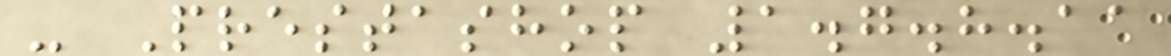- Prestashop 1.7.8.11
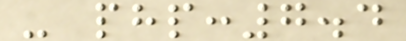- php:7.4
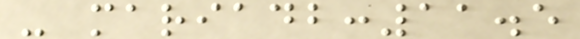- mariadb:11.5
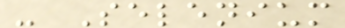- Selenium
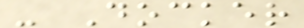- Docker
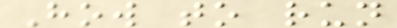How to run
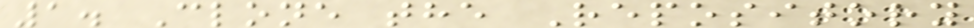1. Clone the Repository
